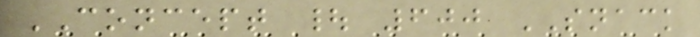CONCEPT | 600 SNACK
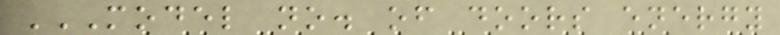MODEL NO. OF DOORS ENERGY
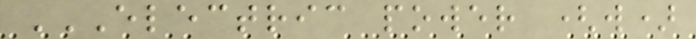ELECTRIC POWER (W)
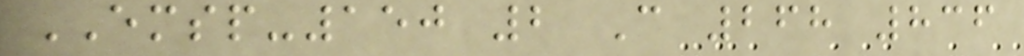EMSP-150 2 C 268 836
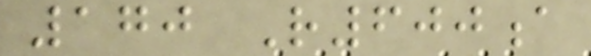170 R600a
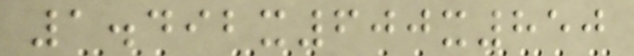1.492x600x850
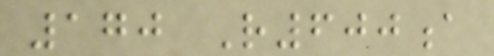170 R600a
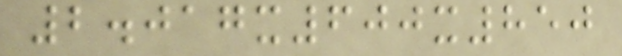2.017x600x850
